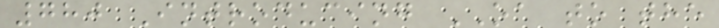780 Introducing OA to the
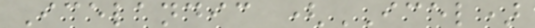Icelandic (ICEL)
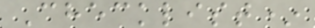Checklist*
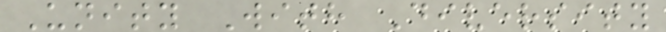Unity With Diversity
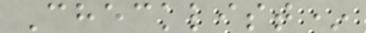Checklist*
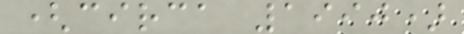(circa 1990)
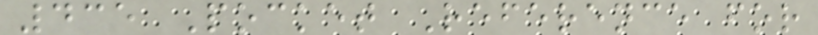435 Pocket Reference for
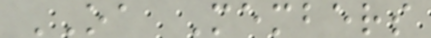OA Members
